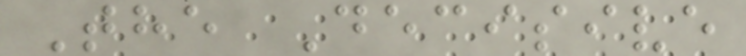The Decisive
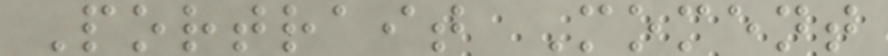Portrait Moment
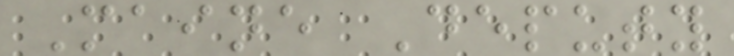Maine Deputy
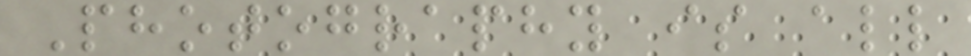Photography is all
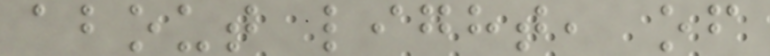about light, of
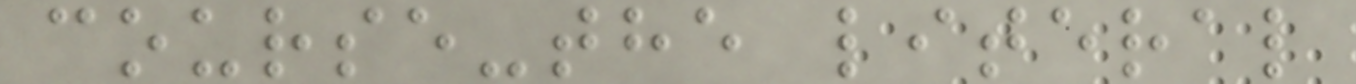course-the literal
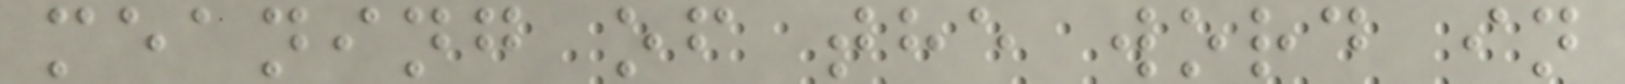meaning of the word in
